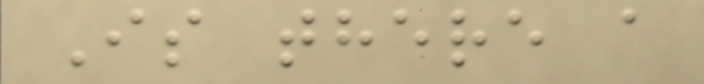Is there a
